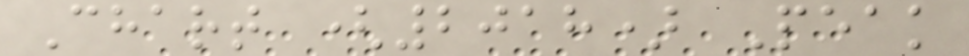Chart (2018) Peak
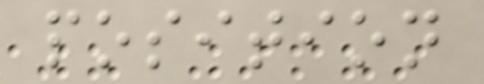position
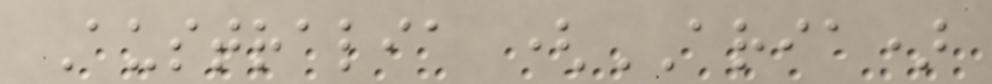Australia (ARIA)
